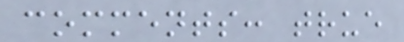comments: true
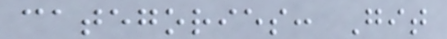categories: Git
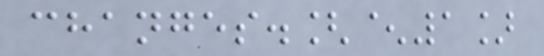changes.[^1]
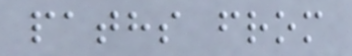paths from
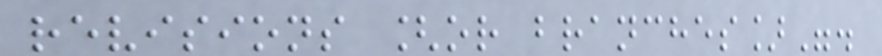revisions [or branches]".
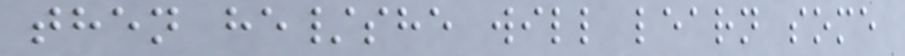then he/she will learn some
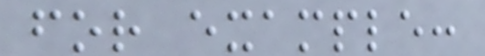for example:
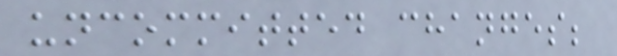uncommitted changes;
